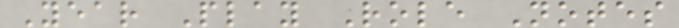Year Play Role Notes
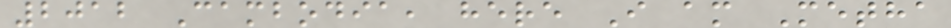2012 Cambodia, here I am Metha
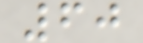60
